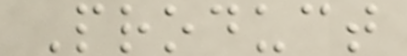Product
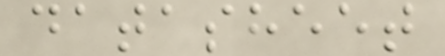datasheet
